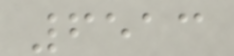6513
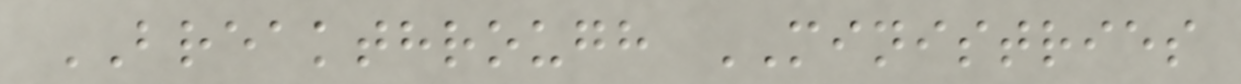BREAKTHROUGH MINISTRIES
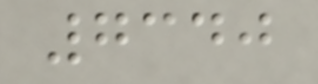7340
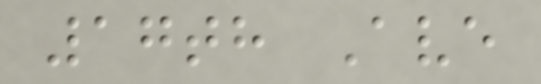17th Ave
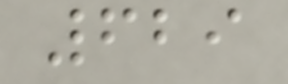629
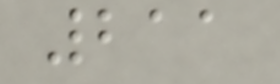211
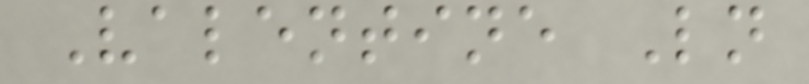Valentine Ln
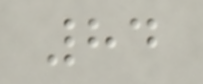84
